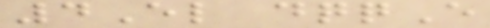4El dqqE
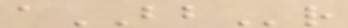aBBr
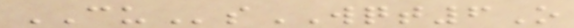CUsWQT6O
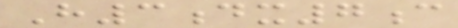H3dx7c
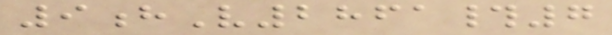9hV2861#7
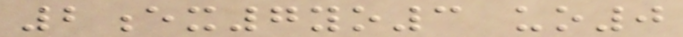2ex7yo3 uo0
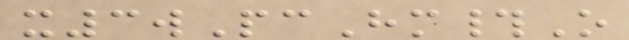x3wPcHm#O
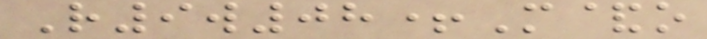R9w08+M&o
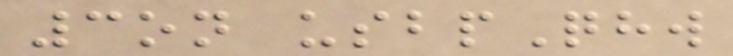3on usbpQhw
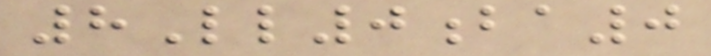8Ll0ba0
